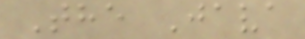The Java
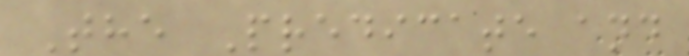The Predicate and
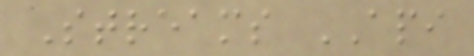Streams API
